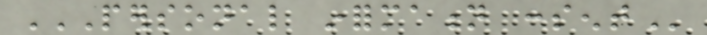PERSONAL INFORMATION CONSENT
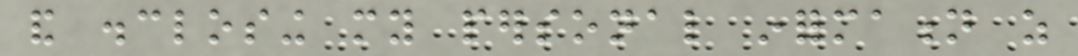and disclosing my personal information as
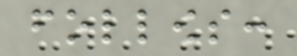follows:
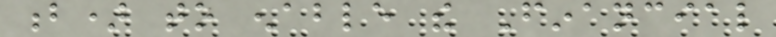b) to enable the Financial
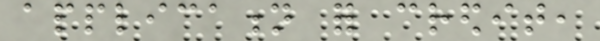application for credit,
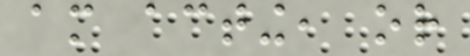am acting, or
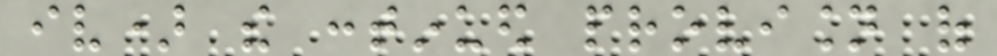iv) the continued provision of
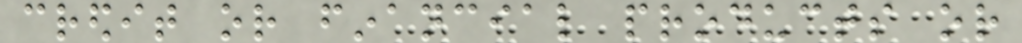credit or financial products or
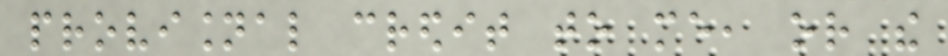provisional credit to me, or the
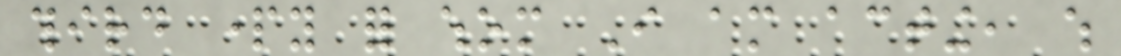third party for whom I am acting, which
